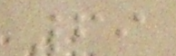69
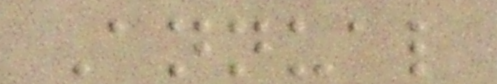Annual
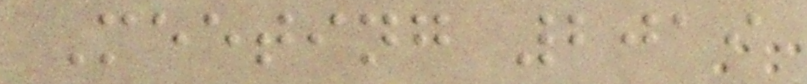Meeting 2019
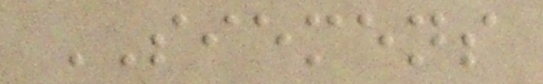SIEMENS
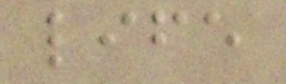life
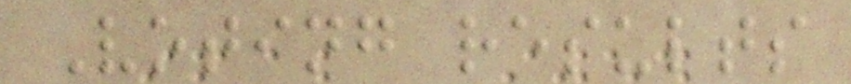Voting results
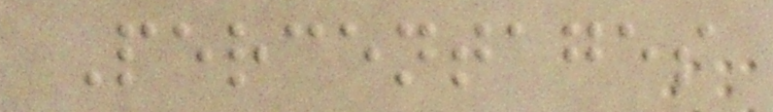Percentages
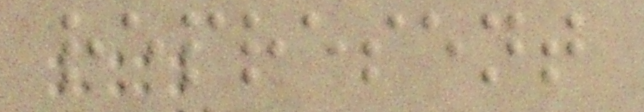represent
